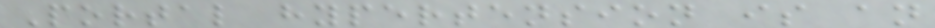Portal hypertension is an
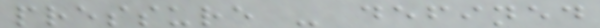pressure - defined
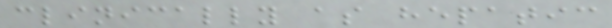clinically as hepatic
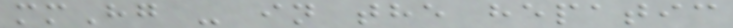mmHg - in the hepatic
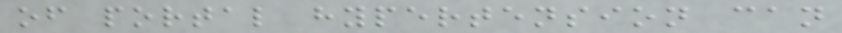of portal hypertension can
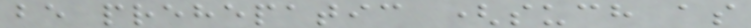be prehepatic (such as
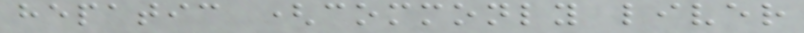hepatic (commonly liver
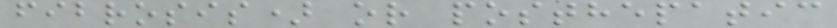fibrosis) or posthepatic
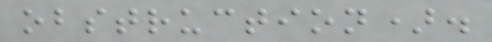obstruction).
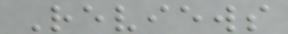Reviews
